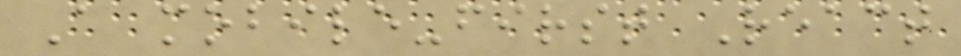A mobile-first React
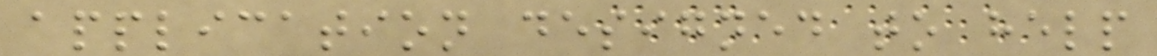application designed to help
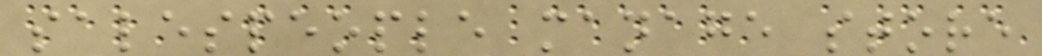salespeople manage store
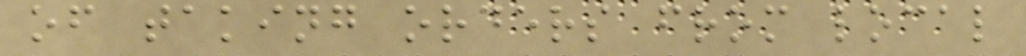of taking orders from local
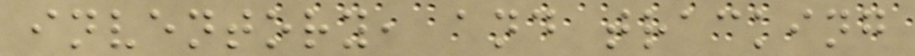inventory, and tracking
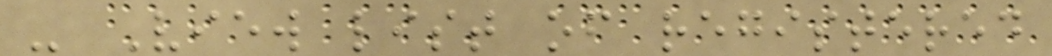- View list of registered
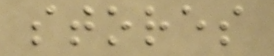stores
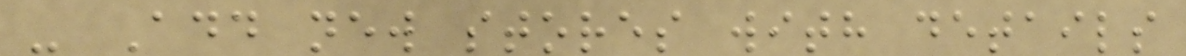- Add new stores with details
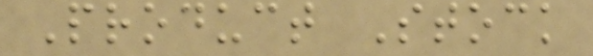Product Stock
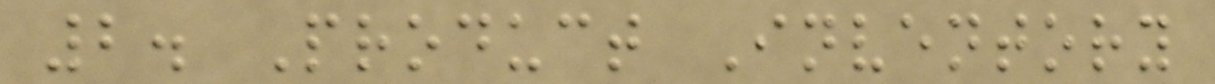2. Product Inventory
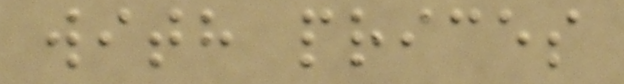with prices
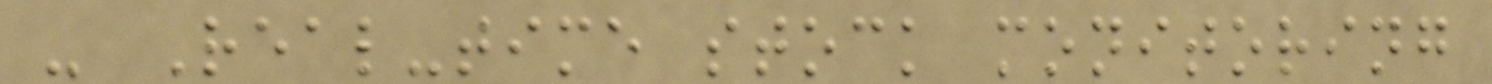- Real-time stock monitoring
